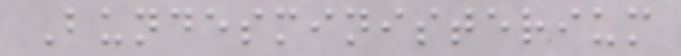Bundesministerium
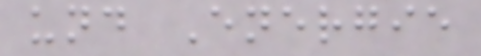und Energie
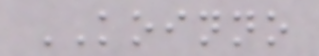KOINNO
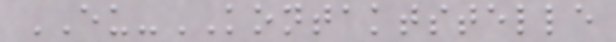EU-KONTAKTSTELLE
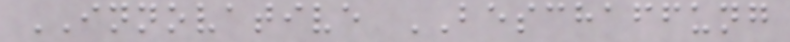INNOVATIVE BESCHAFFUNG
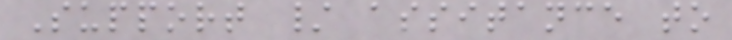Support / assitance to
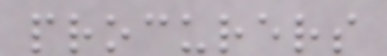procurers
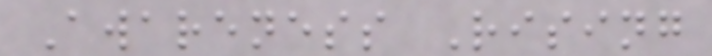Awareness Rising
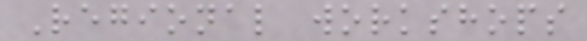Regional workshops
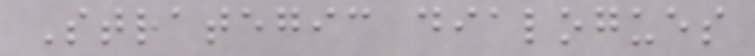Strategic dialogues
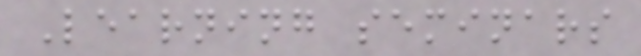Learning seminars
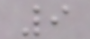9
